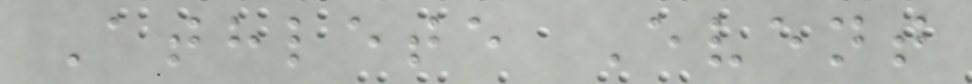Athlete Event
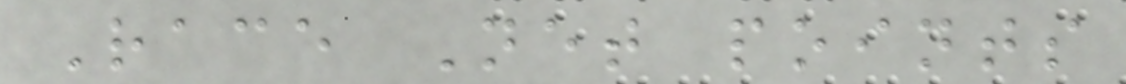Race Net points
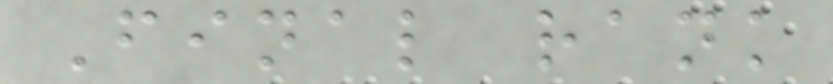Final rank
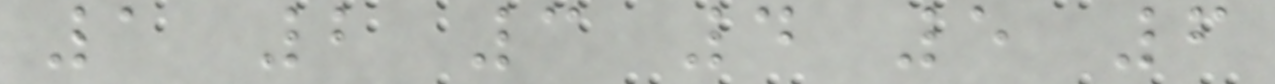1 2 3 4 5 6
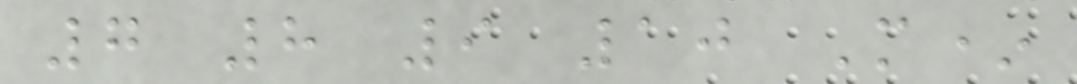7 8 9 10 M*
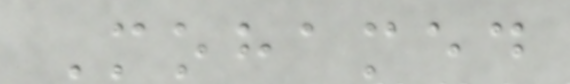Mohamed
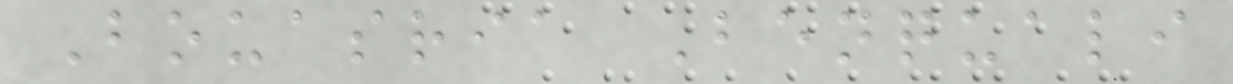Bouasria Benquali
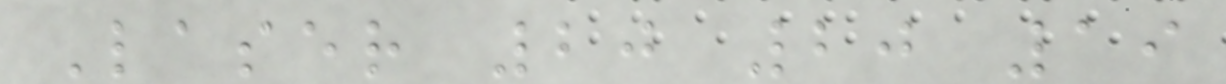Laser 20 20 19
